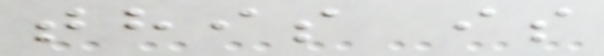this is
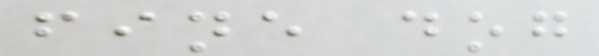fine dog
